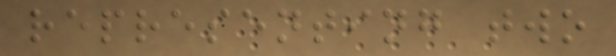representing two
